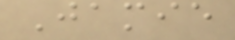Jamie
